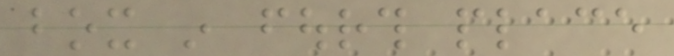box in fourth place
